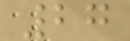27
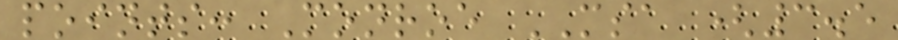points: Monroe MSA (3.5
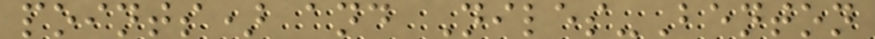points) and Niles-Benton
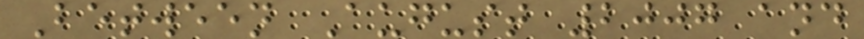Between August 2007 and
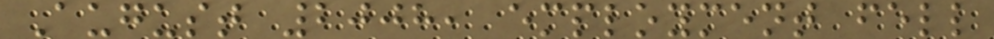August 2008, employment fell
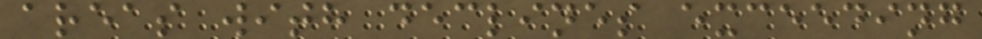areas with declines exceeding
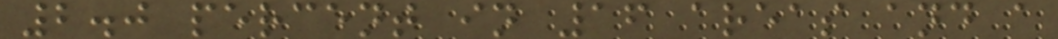2.0 percent in 16 areas and a
